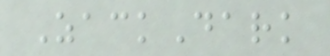ZackDark
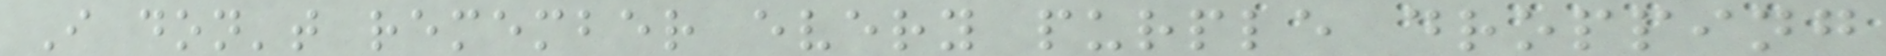I don't remember every purple dropping
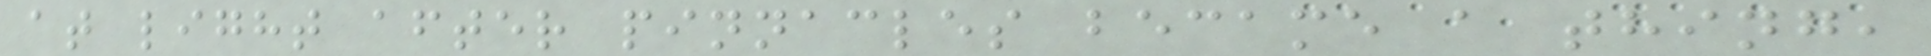at light after pinnacles became a thing,
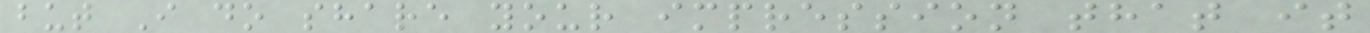but I do share your impression that it
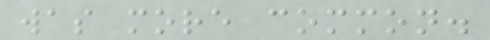was more common.
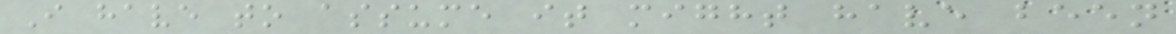I have to assume it might have been
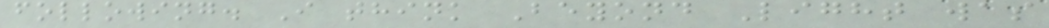following. I think Beyond Light was
